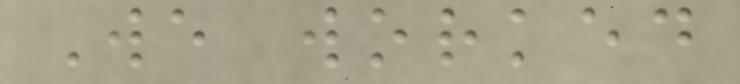We worked
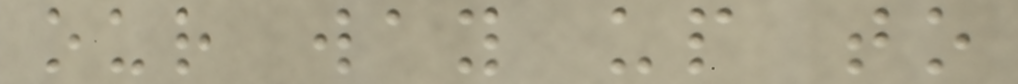our way up to
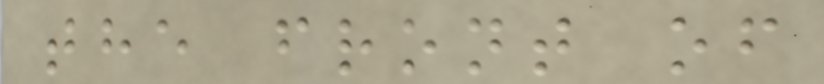the front of
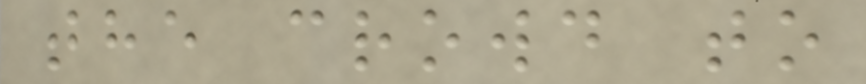the crowd to
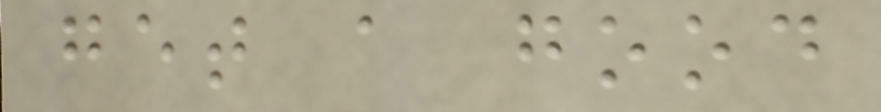get a good
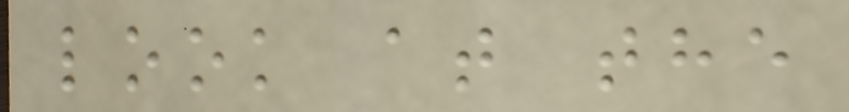look at the
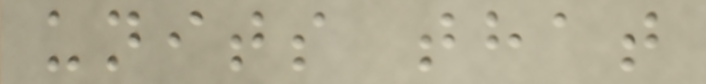units that
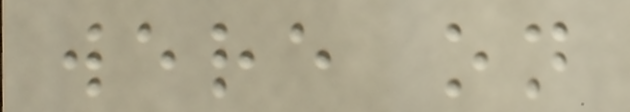were on
